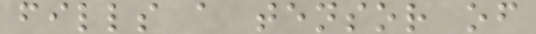fills a tensor of
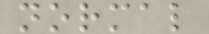normal
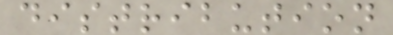distribution
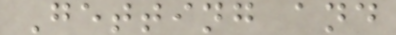Getting and
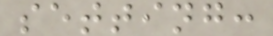setting:
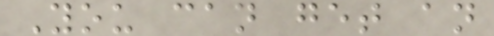You can get an
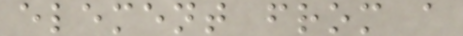element from a
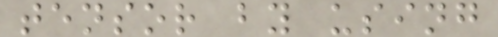tensor by using
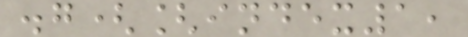.g([index1,
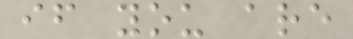if you are
